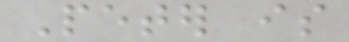Peter is
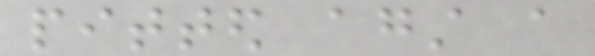pitted against a
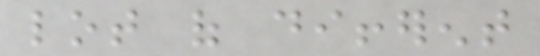lot of different
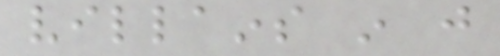villains in just
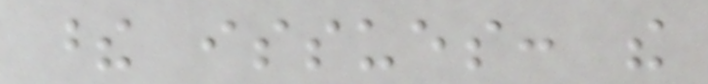these issues: the
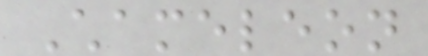Chameleon
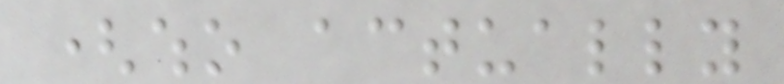(who actually
